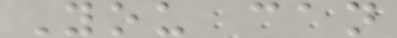You can
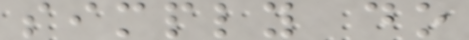simply do
